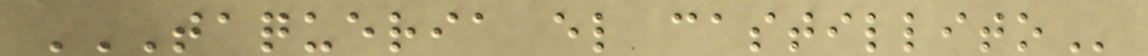TAQUERIA EL CASTILLITO
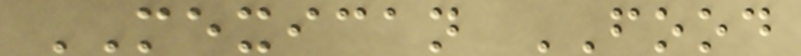MEXICAN FOOD
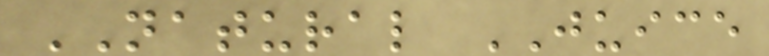NATURAL JUICE
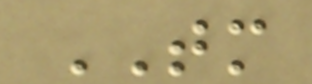TM
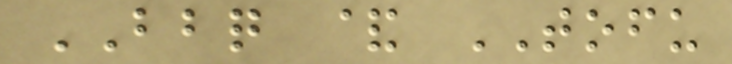BBQ & TOFU
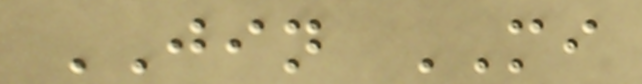JIN MI
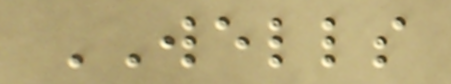WELLS
